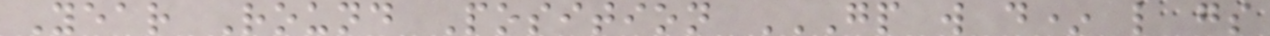Year Round Position GP W D* L GS
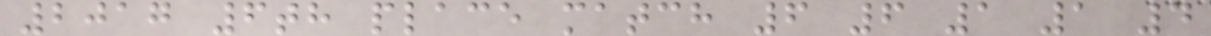2017 6th place match 6 6 1 1 4
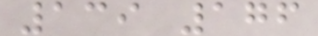139 176
